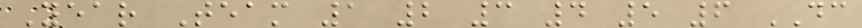Year Team 1 2 3 4 5 6 DC
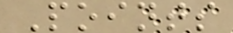Points
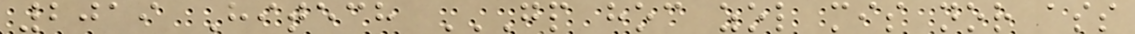2019 Hitech GP HOC ZOL MIS NOR ASS
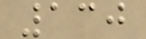130
